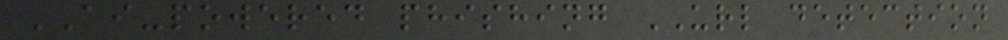AI-powered phishing URL detection
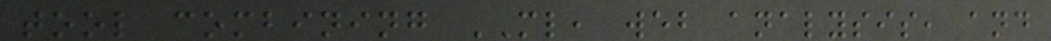tool combining ML, web analysis, and
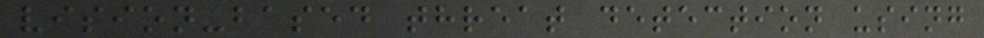vision-based threat detection using
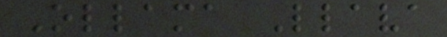Ollama Llava
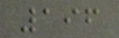196
